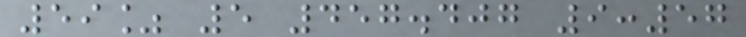59% 5 457.407 9:57
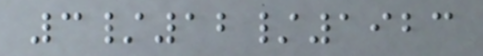3/12/1923
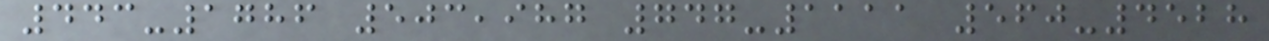443-1786 503,987 747-1111 560-4528
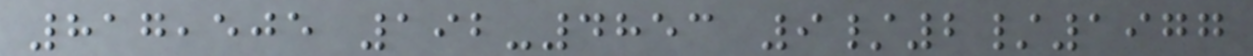817,505 192-4853 9/2/1977
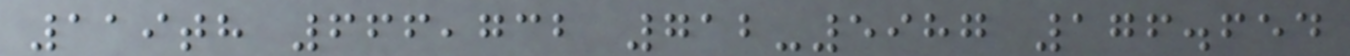119th 666,732 712-5987 176.654
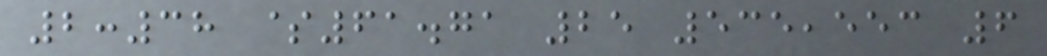2:38 $61.71 25 535,553 6
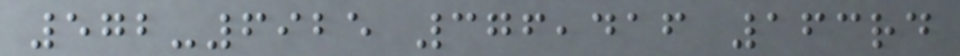572-6925 376,416 163rd
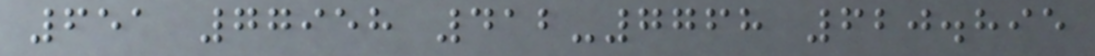651 77958 412-7768 620.895
